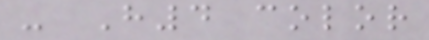- H4 color
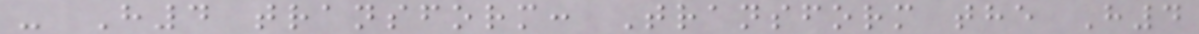- H4 transform: Transform the H4
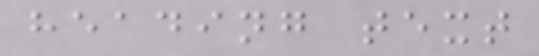heading text
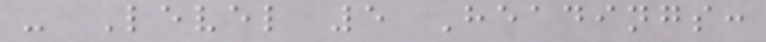- Level 5 Headings:
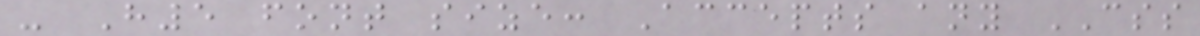- H5 font size: Accepts any CSS
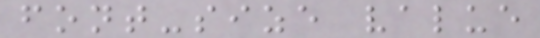font-size value
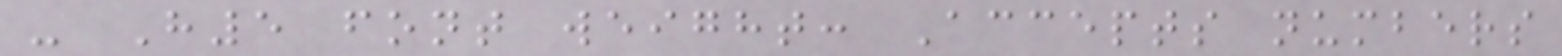- H5 font weight: Accepts numbers
